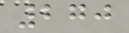270
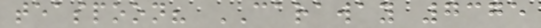teaspoon? CARAWAY 7375
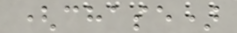(chase)
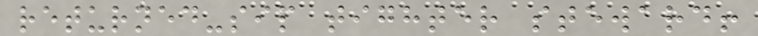returned-sip tighter steward!
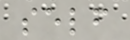self
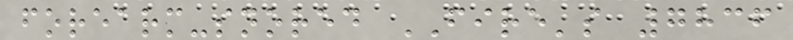forearm-snored FIRE's 7836
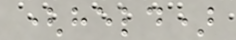(held)
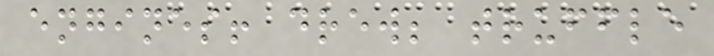engines! drew; truffle
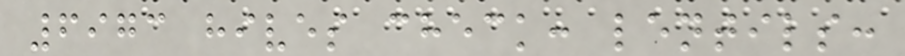6973 hives check: lentils:
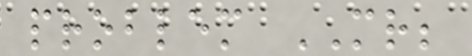problem MR;
